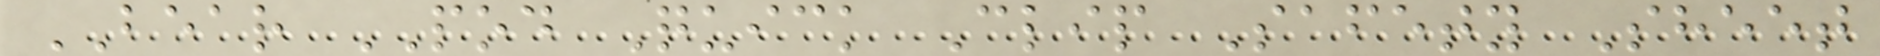BEAR POD Quick Clip Safety Sheet
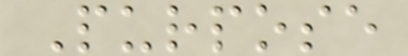Purpose
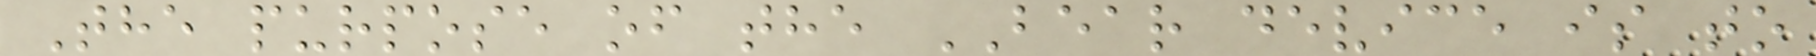The purpose of the BEAR device is to
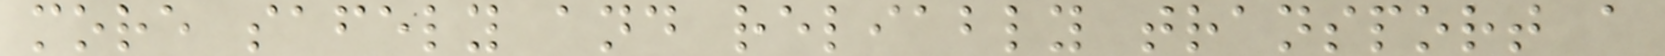more safely and reliably transport a
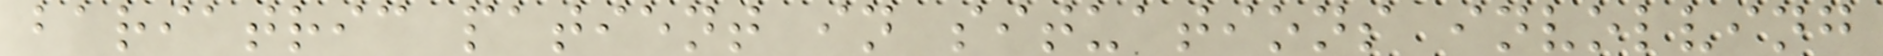bariatric patient in situations involving
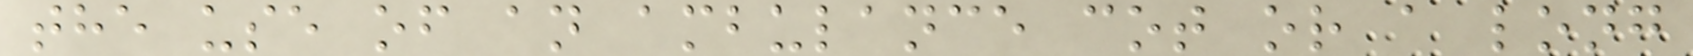the use of an ambulance cot or a long
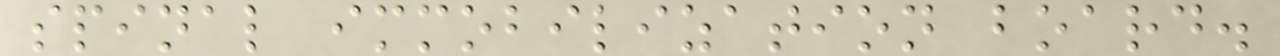spinal immobilization board.
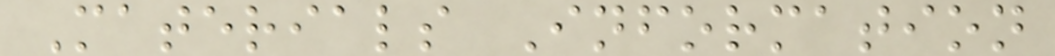Materials Information
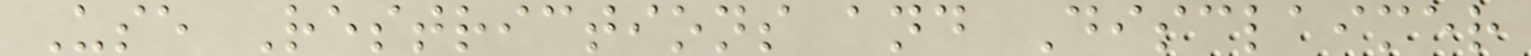Use Restrictions and Disclaimer
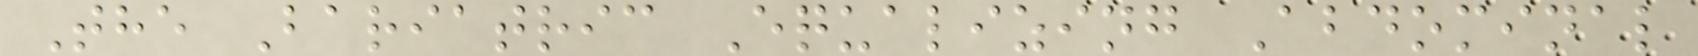The Bariatric Equalizing Abdominal
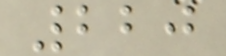220
